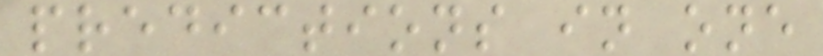predictions in one
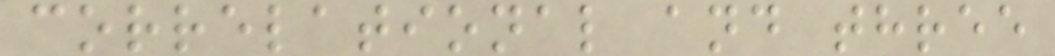correlational and three
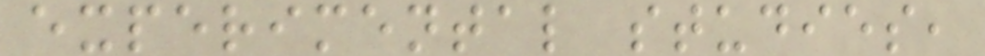experimental studies,
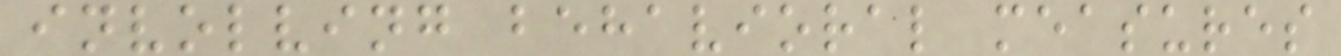involving behavioral measures
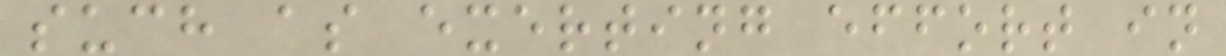such as exerting effort in
